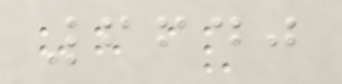6640
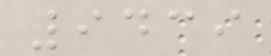9439
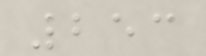253
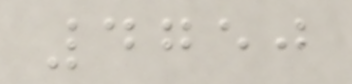4750
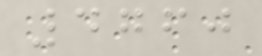4760
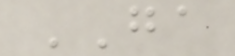GA
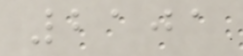2101
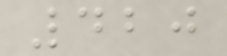420
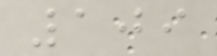109
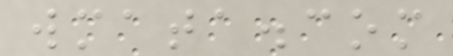wmata.com
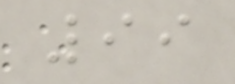99
